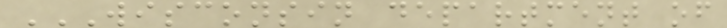WISCONSIN DEPARTMENT OF
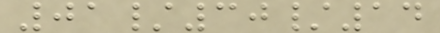01/30/14
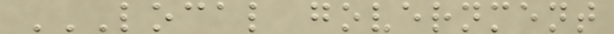LOCAL GOVERNMENT
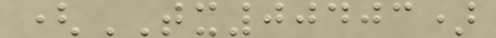(TX00403)
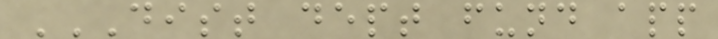DIST DEPT FUND APP
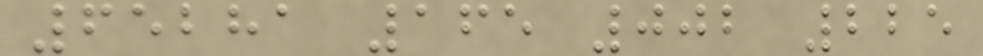65281 165 002 225
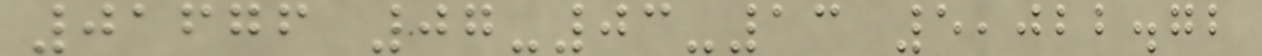01676 07-03-13 5,022.72
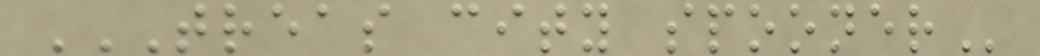TREAS CITY SPOONER
